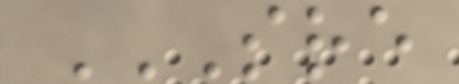SRE
